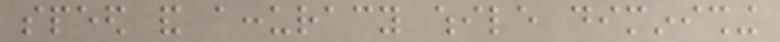speed and accuracy while diminishing
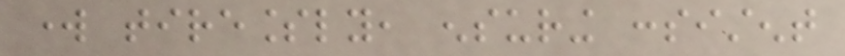work tirelessly, ensuring consistent
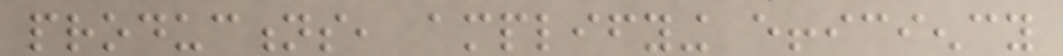productions, amplifying efficiency
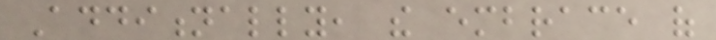Additionally, the embrace of
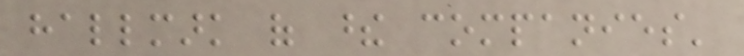hallmark of these companies'
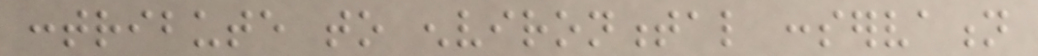contribute to environmental conservation
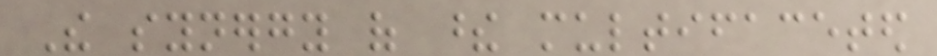The synergy of these multifaceted
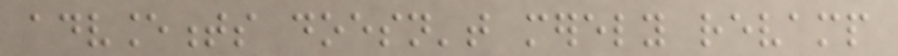advancements doesn't merely revamp
